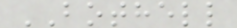BOTHELL
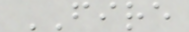FIRE
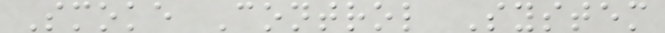Smoke Control System
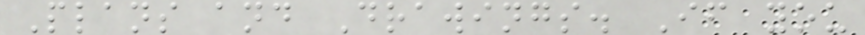Plans and Drawings. If you
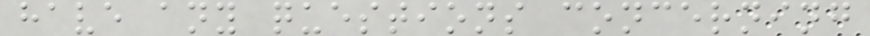have any questions concerning
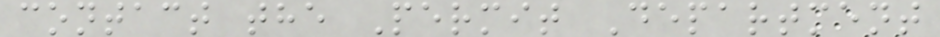contact the Permit Department
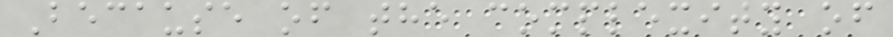Because of the complexity of
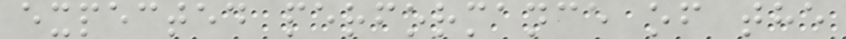expected performance of the
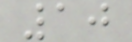10
